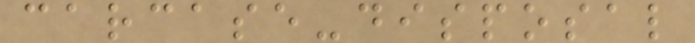carcase-disposal
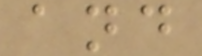and
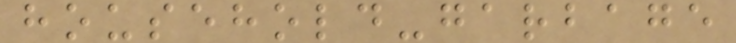household-garbage
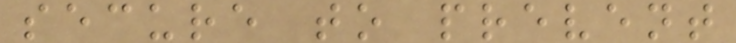secure to prevent
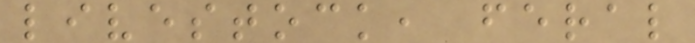livestock, feral
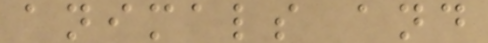animals and
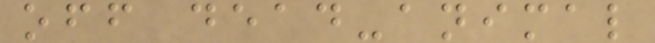off dead-animal
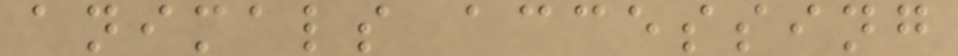animals accessing
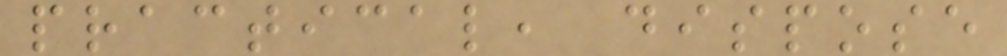practical, dispose
